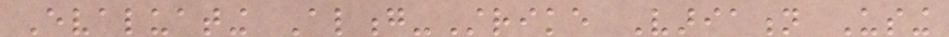Evaluating Along-Strike Variation Using
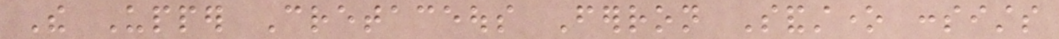The Upper Cretaceous Ferron Sandstone consists
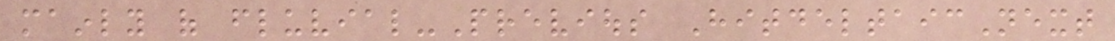mainly of fluvial-Previous HitdeltaicNext
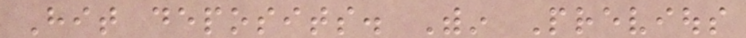Hit deposits. Within Previous
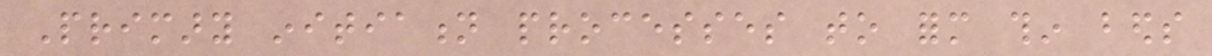Primary initiation processes to form thin beds
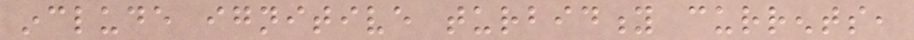include ignitive turbidity currents,
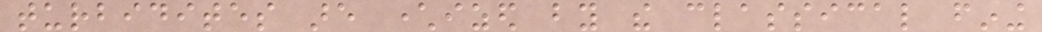turbidites are characterized by the classical fining
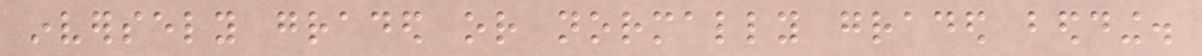inversely graded or normally graded bedding.
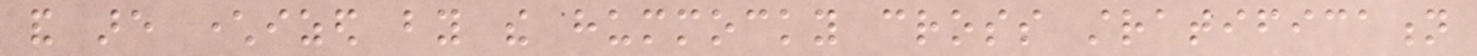and are characterized by the hummocky cross stratification
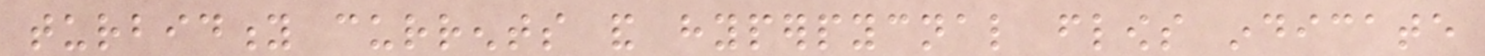turbidity currents and hyperpycnal flows indicate
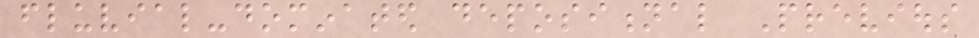fluvial-dominated depositional Previous
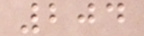204
